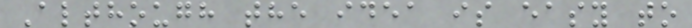Although the idea is easy to
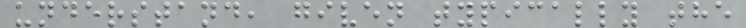understand, given typically the
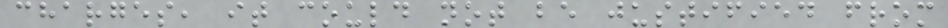charges, it could not be justified from
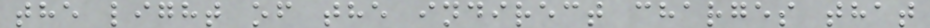the light of the indirect charges that
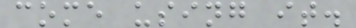come using it.
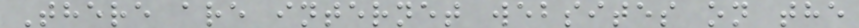There are internet websites on the
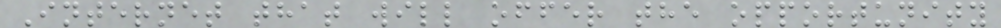Internet that will offer the opportunity
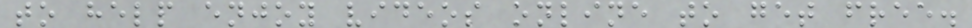to help enjoy videos online to get free.
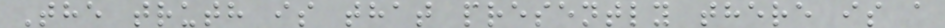The truth is that presently there is a
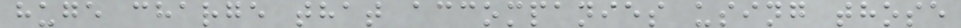huge charge that accompanies using those
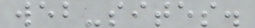web-sites.
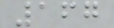167
